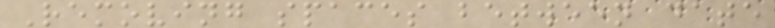Removing spaces between date
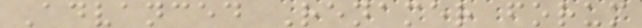Advanced Renamer forum
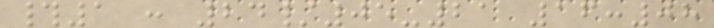#1 : 24/05-21 16:08
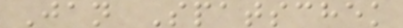Jan Spatschek
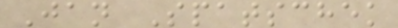Jan Spatschek
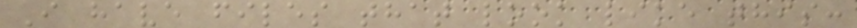I have files that look like this:
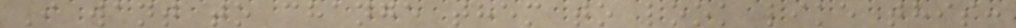I want to change them to look like this:
